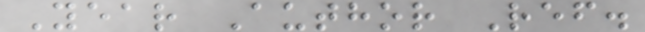Year Author Ref.
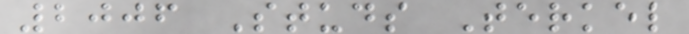2006 Studs Terkel
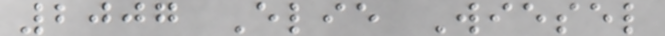2007 Elie Wiesel
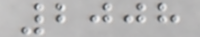2008
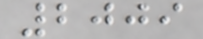2009
